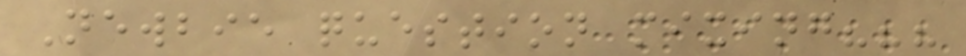Newbie question mixing???
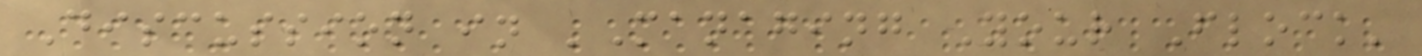Discussion in 'Managing Your Flock'
